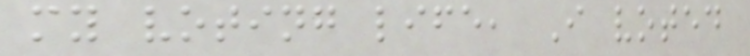my voting life, I voted
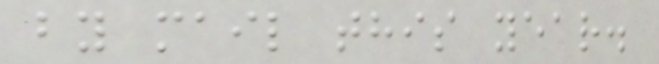by mail this year.
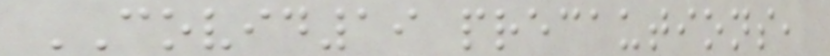COVID19 precautions,
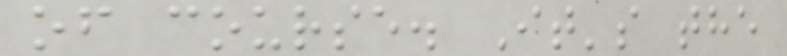of course. It's the
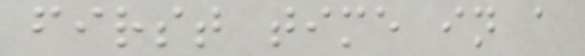first time in a
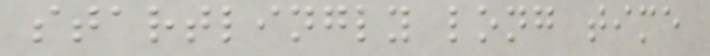startlingly long time
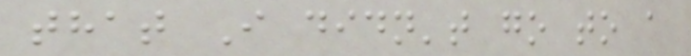that I didn't go to a
